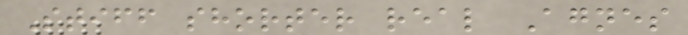Stiff shorter real Agnes
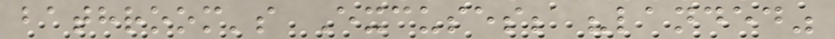bathroom's Excuses; "landed"
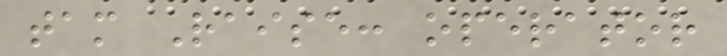tam Raise: operator
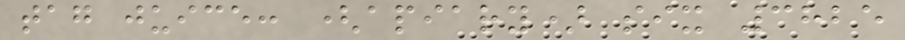tag juice: (apiary) six 3825
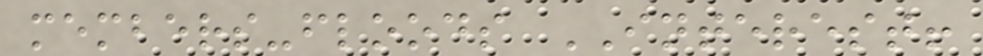members-floods INTEREST!
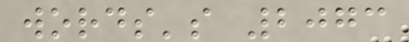words's 2073
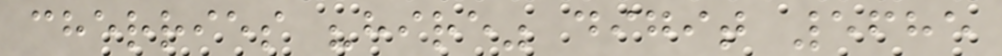cherries "hire" digit 5685
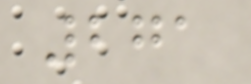271
